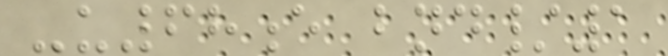-u68e bnd/1
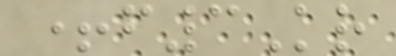+f3Kr
